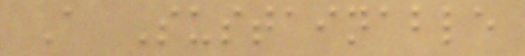A Sustainable
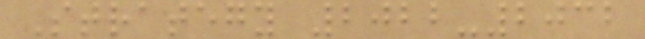Strategy 2022-2032
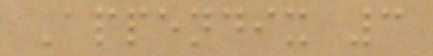Appendix 3
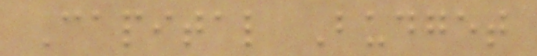Capital Budget
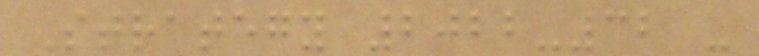Strategy 2022-32 -
